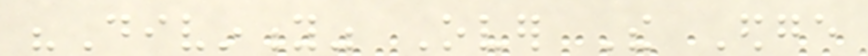"Divinity" Over The Edge
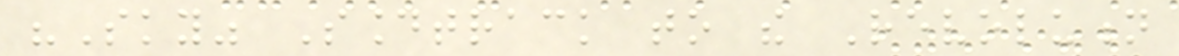"Sky" Soundtrack to the Revolution
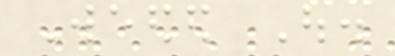Weeded Out.
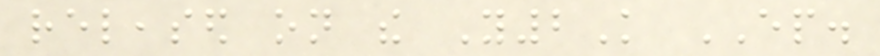released on the Y2K EP.
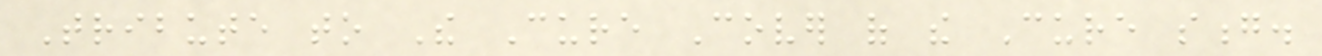Tribute to The Cure Cover of the Cure song.
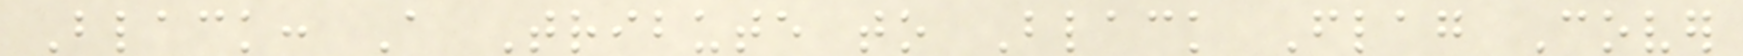Black: A Tribute to Black Flag Cover
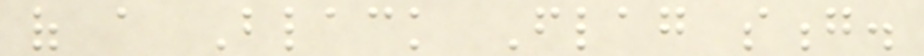of a Black Flag song.
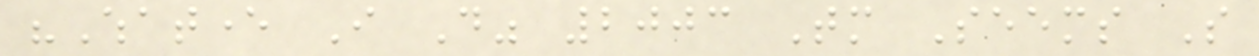"Whatever I Do" 2003 Tomorrow Seems So
